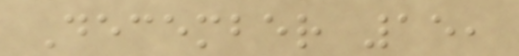December 15,
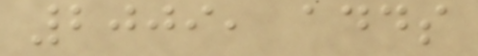2009, adds
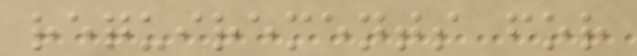requirements for
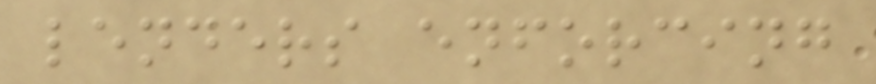lenders enforcing
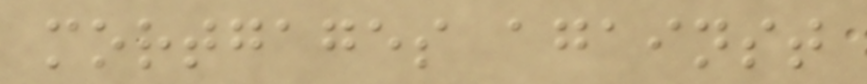mortgages against
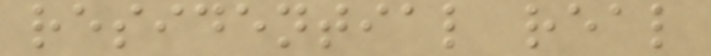residential real
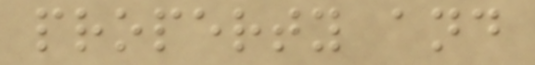property and
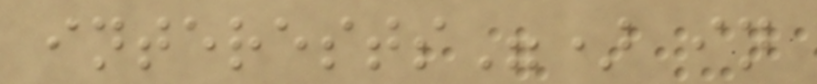interests") in
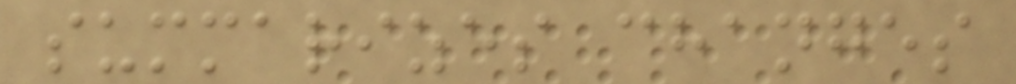summarizes changes
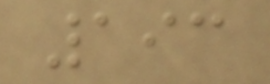193
